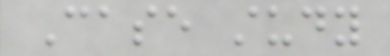Case study
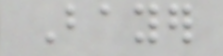Bayer
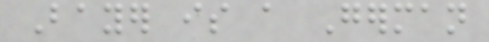Bayer is a German
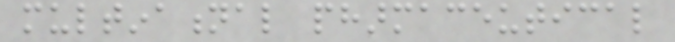multinational pharmaceutical
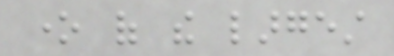one of the largest
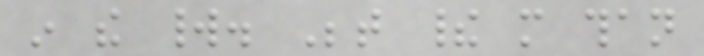in the world. Between their more than
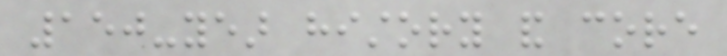150-year history and core
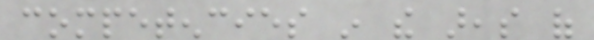competencies in the areas of
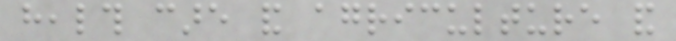health care and agriculture and
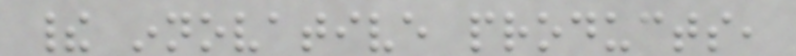their innovative products,
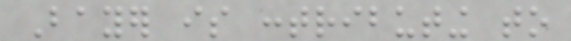Bayer is contributing to
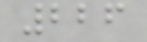226
